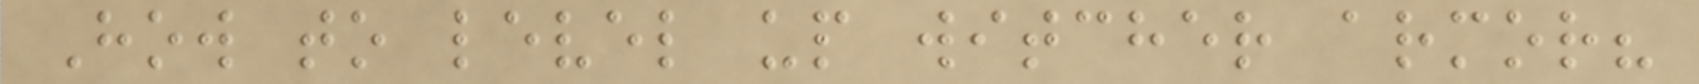How to level up witcher armor?
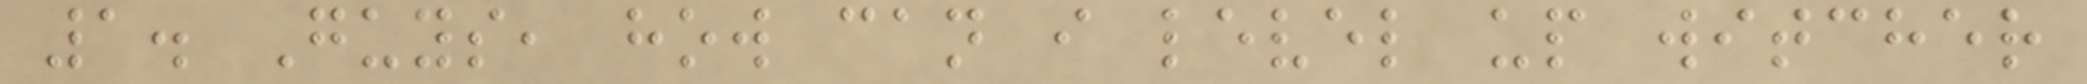1. Guys, how can i level up witcher
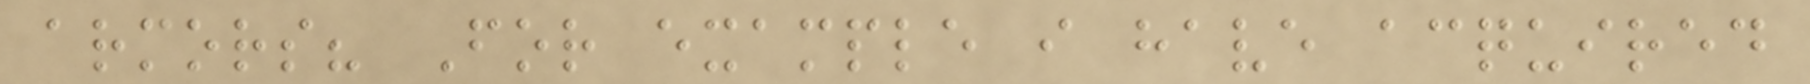armors? For example i have acquired
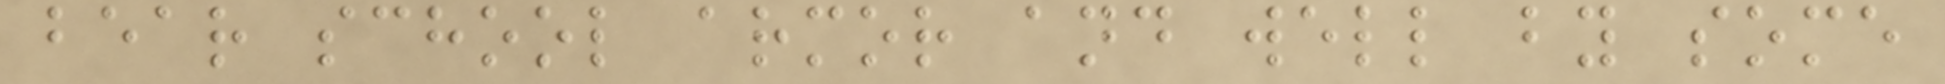bear school armor and well by some
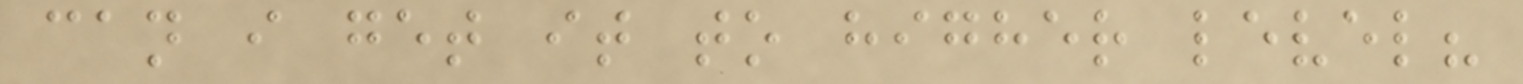can i get it to higher level?
